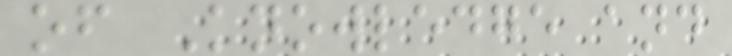of Knowledge and
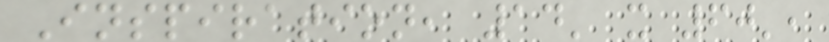Inspiration, 14' x 60',
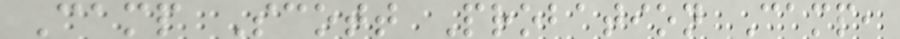Camp Scott Probation Camp,
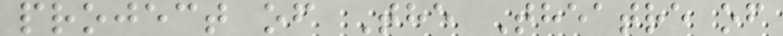project of The Theatre of
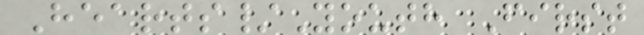Hearts/Youth First
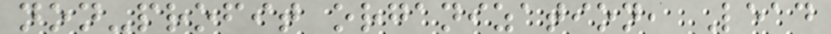non-profit organization, Lead
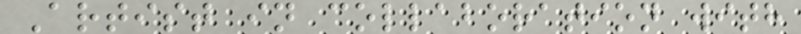Artist in collaboration with
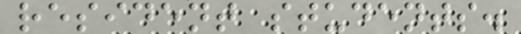resident students.
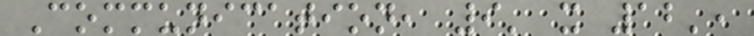Communication, 9' x 12',
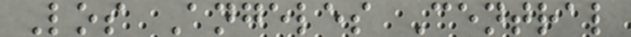Los Angeles Central
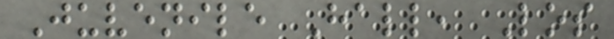Juvenile Hall, Los
